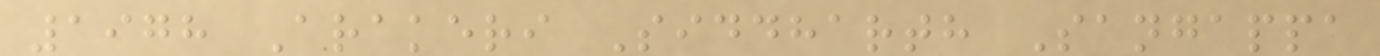1978 Arakeri Siddharth Sangappa
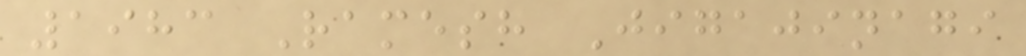1983 Ramesh Jigajinagi
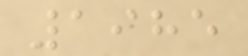1985
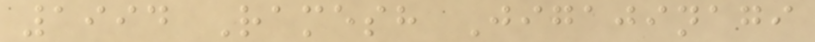1994 Ramesh Jigajinagi
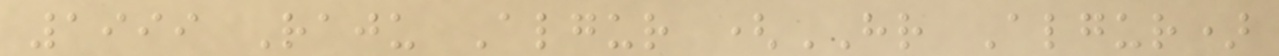1999 Raju Algur (HR Algur)
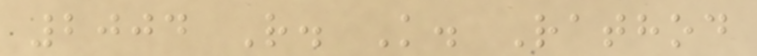2004 R. K. Rathod
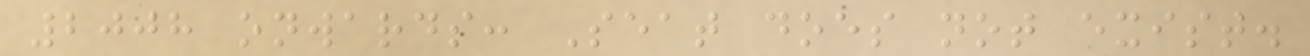2008 onwards: Seat does not exist.
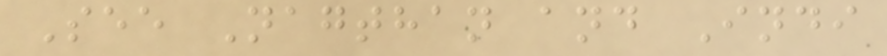See Nagthan and Indi
